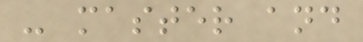- master and
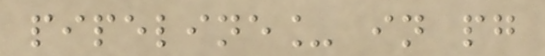pipeline_ in pg
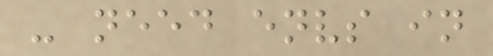- need envs in
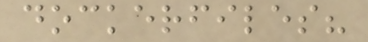dockerfiles?
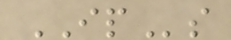IPs
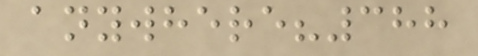anywhere?388
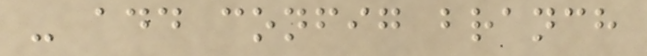- add config branch
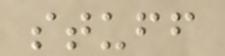stuff
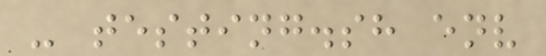- testing.sh env
